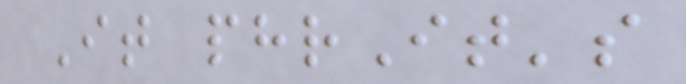It phrIt's
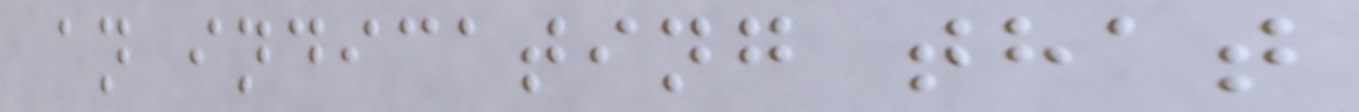an indicating that
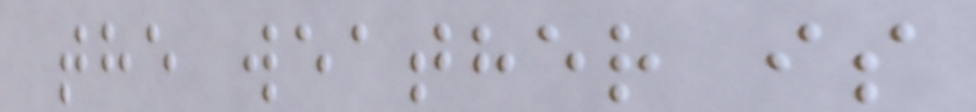the weather is
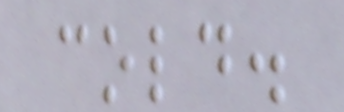cold.
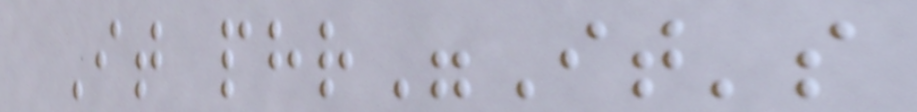It phr"It's
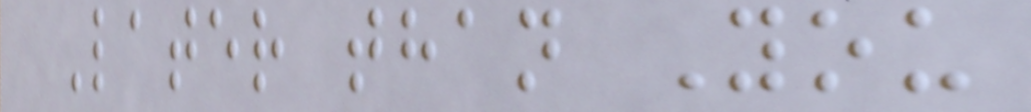Later than You
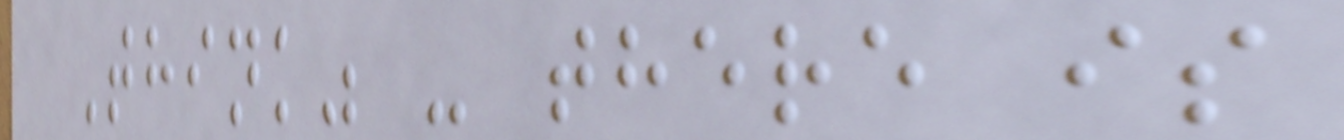Think" - there is
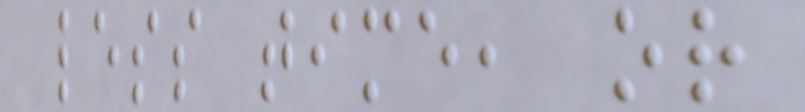less time, or
